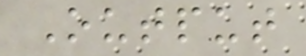Output
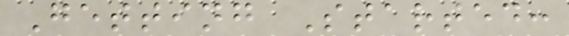Getting Started:
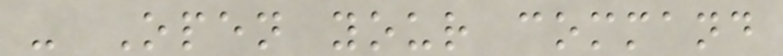- Open your command
